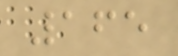165
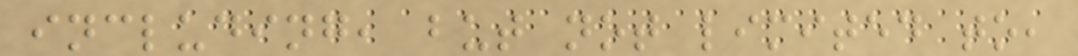including, but not limited to,
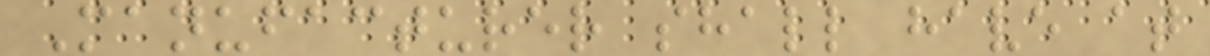Manufacturer shall have at
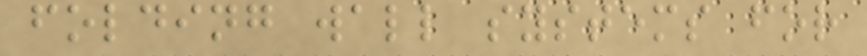folding wall systems for
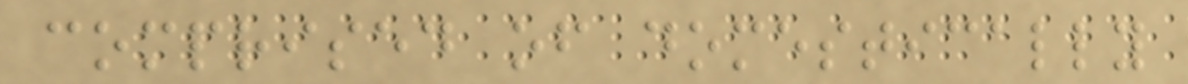comprised of domestically
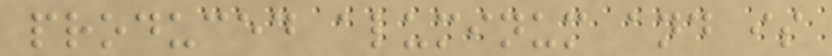produced aluminum and is
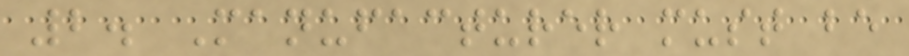2. Manufacturer must be
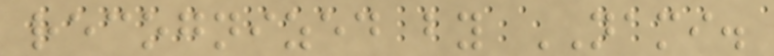recognized by NAMI.
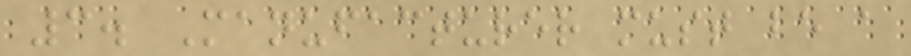3. Manufacturer must be a
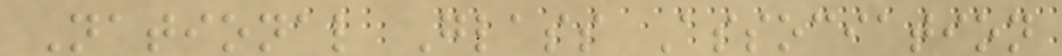National Glass Association
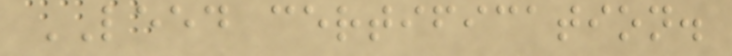LEED certification.
